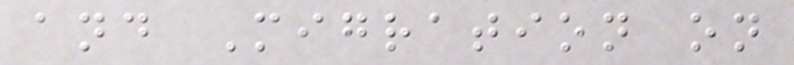and Migration on
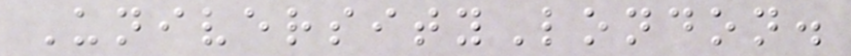UniversityLondon.
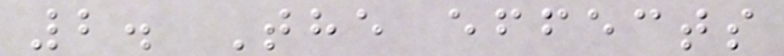2. The effects
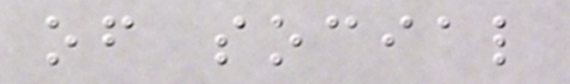of social
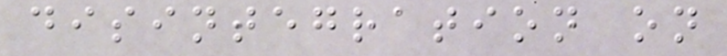disintegration on
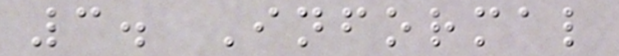3. Informal
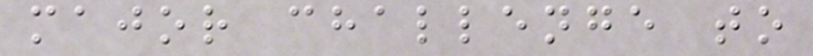major challenge to
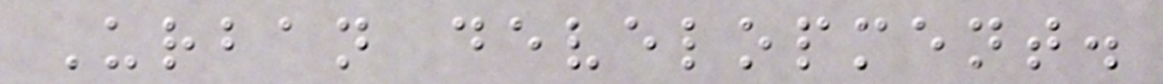Urban development.
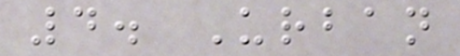4. Urban
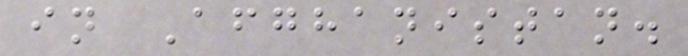in Afghanistan.
